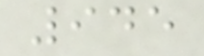945
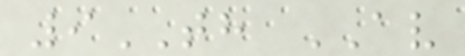9TH AV
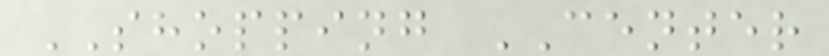SHOPPING CENTER
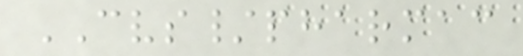CVS/pharmac
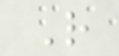R
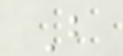B
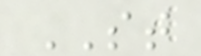ST
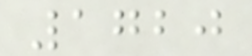1720
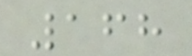168
